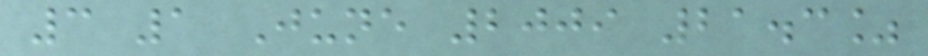3 1 June 2009 21.3%
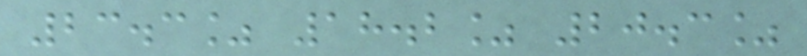23.3% 18.2% 20.3%
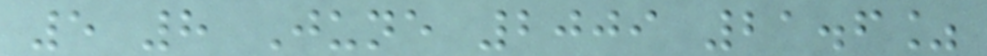5 8 June 2009 21.6%
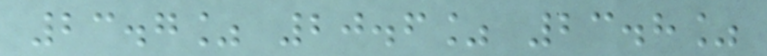23.7% 20.6% 23.8%
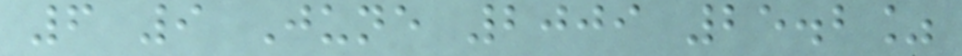6 9 June 2009 25.2%
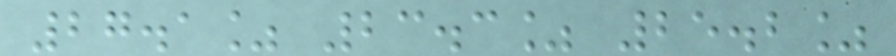27.1% 23.3% 25.2%
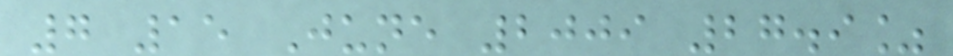7 15 June 2009 27.9%
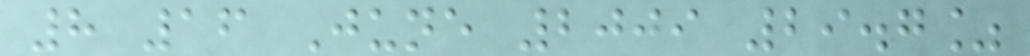8 16 June 2009 29.7%
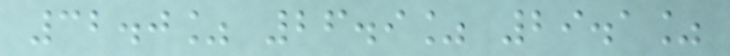32.0% 26.9% 29.1%
